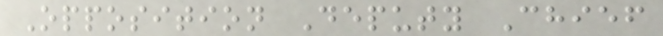Opposition Deputy Chief
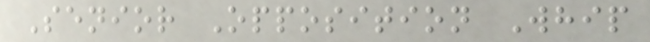Senior Opposition Whip
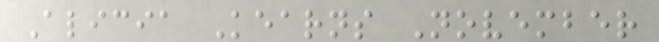Alicia Kearns November
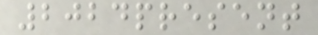2024present
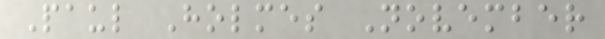Paul Holmes November
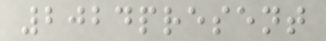2024present
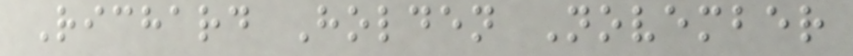Richard Holden November
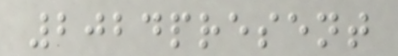2024present
